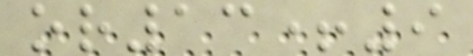or13+9
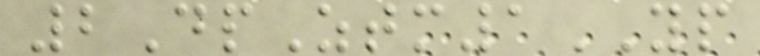2DpZtm1YP
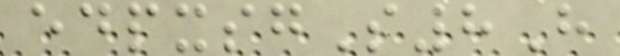edpxsgS8H
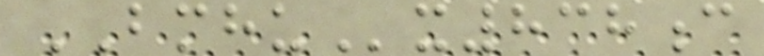BMHUx838c
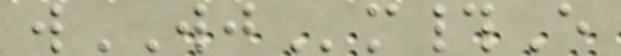wWJm#E
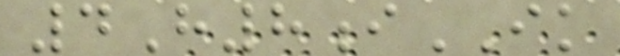4H8iIK
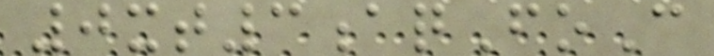0xt3aqFoC
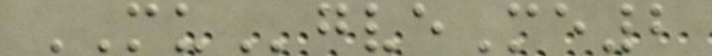MUgveMe2
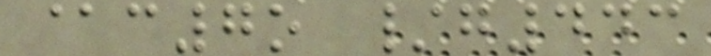@c7o /g443
